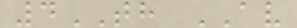4TH AV
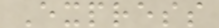Express
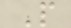P
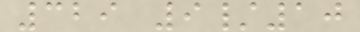329 9/10
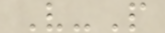V-P
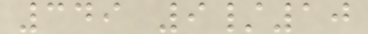349 9/10
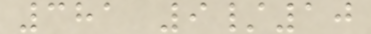381 9/10
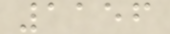1156
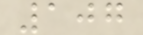107
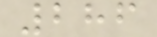286
